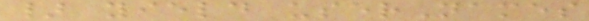} yield userNames
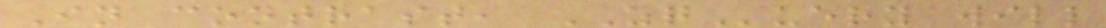In contrast, ZQuery will
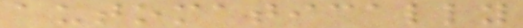automatically
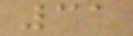31
